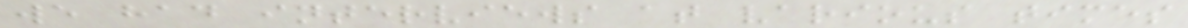we had interviews at various times
